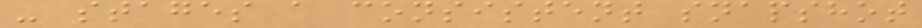- stages a consistent snapshot
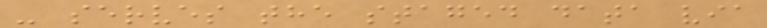- serves the staged data via
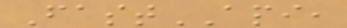FastAPI,
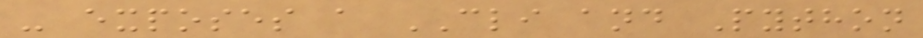- exposes a CLI and Python
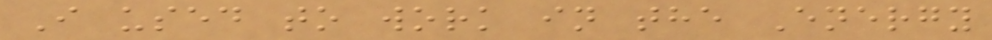I used to work in the Energy
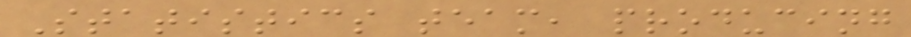Statistics team, producing
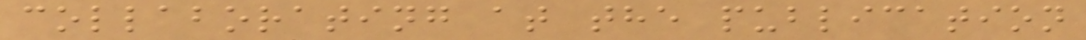collaborating at the publication
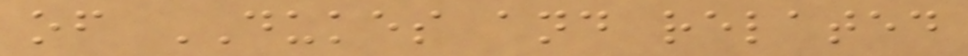of DUKES and related
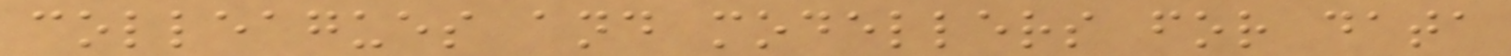colleagues and modellers for data
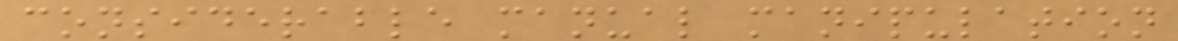considerable manual manipulation
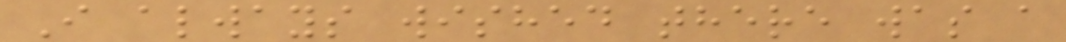I always wished there was a
